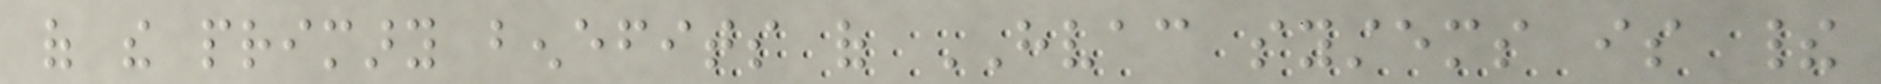of the primary benefits of HVAC systems is their
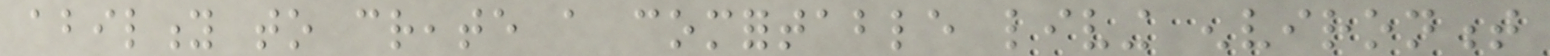ability to create a comfortable living environment
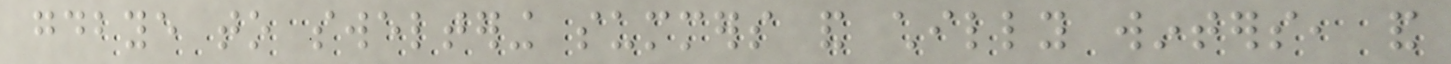goodbye to sweltering summers and chilly winters, and
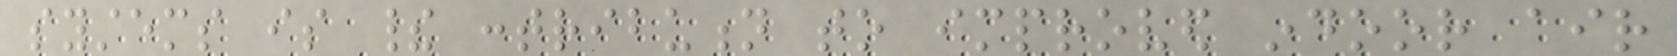systems is their contribution to improved indoor air
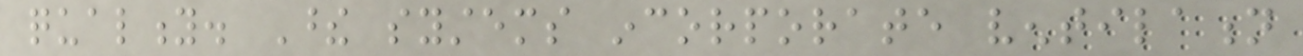quality. These systems incorporate ventilation
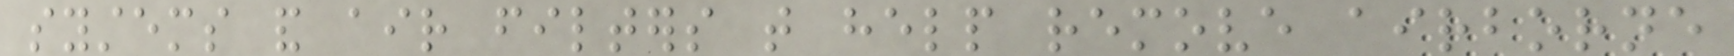systems and air filters that help remove airborne
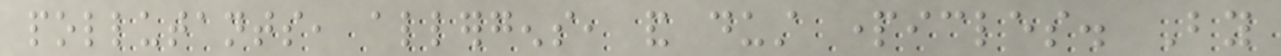pollutants, allergens, and dust particles. By
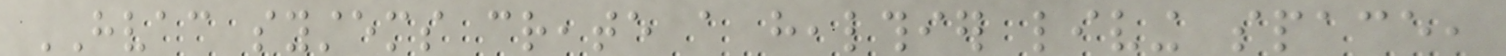HVAC systems create a healthier living space,
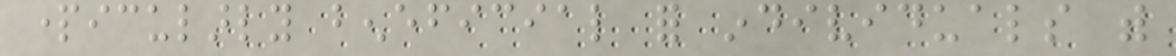particularly beneficial for individuals with
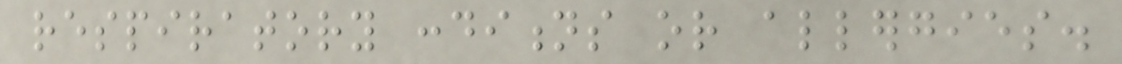respiratory conditions or allergies.
